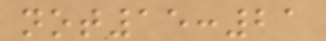not15:21
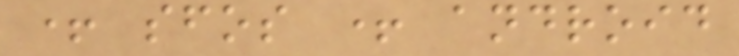+ sfos + android
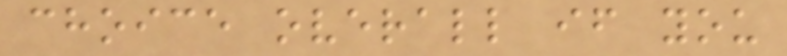choice overall if you
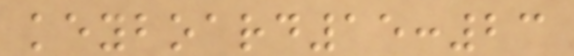keyboard15:23
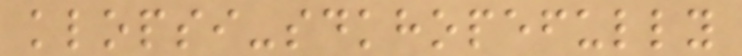klopsi-sdkhopefully
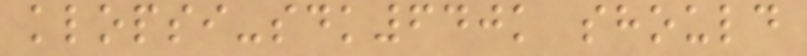klopsi-sdk640k should
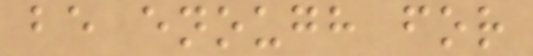be enough for
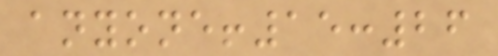anyone!15:26
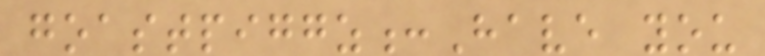goastpiggz:Have you
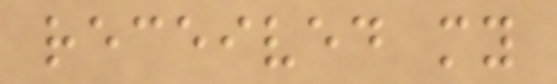received my
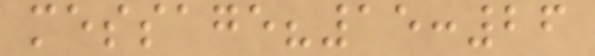message?15:26
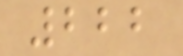222
